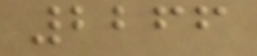2266
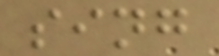sing
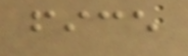fice
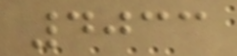4033
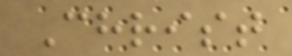Christ
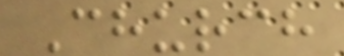Church
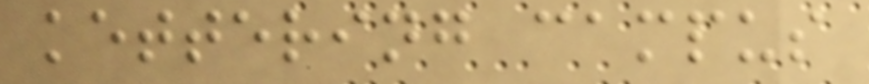kettering campus
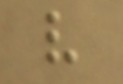v
